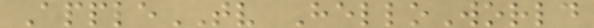AppleTV HelloWorld
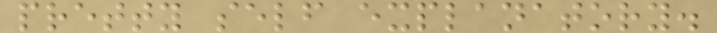pretty self explanatory.
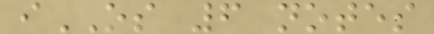iOS 6 notes
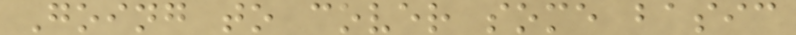Going to cover some basic
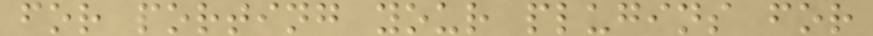for porting your plugins for
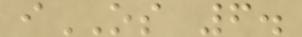iOS 6.
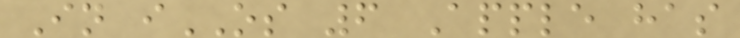In iOS 6 Apple has
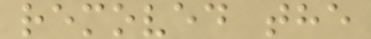removed the
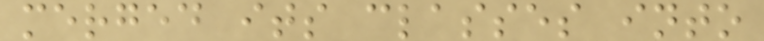merged its classes into
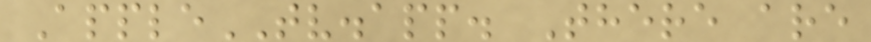AppleTV.app. There are
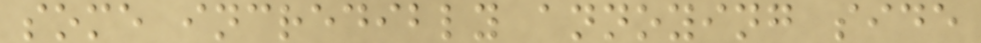some incredibly annoying side
